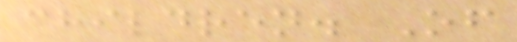children. Of
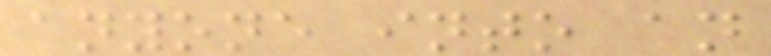anyone into an
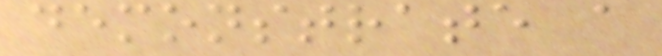demonstrate a
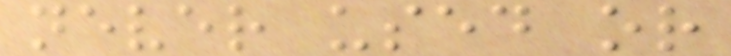never used or
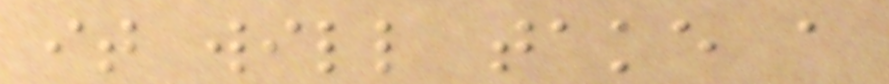it will take a
